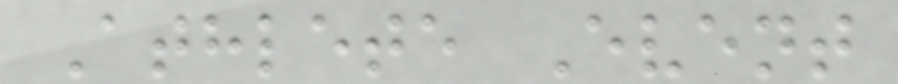Athlete Event
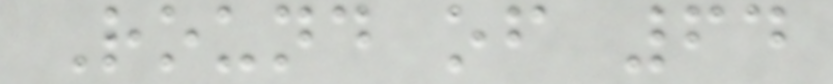Round of 64
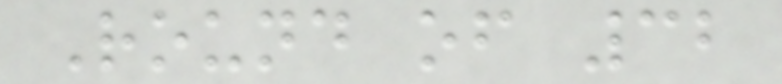Round of 32
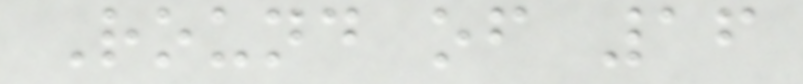Round of 16
